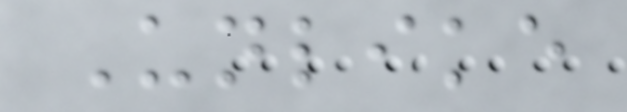Unlike
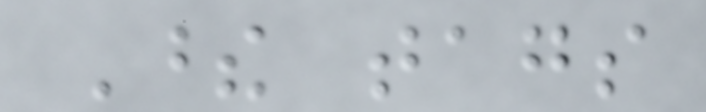These tags
